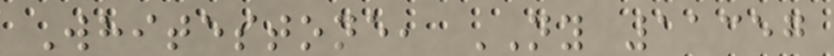Whitestone, NY 11357
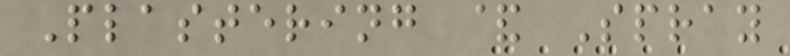Plastering & Spray
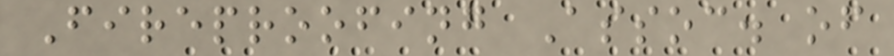Fireproofing Assoc. of
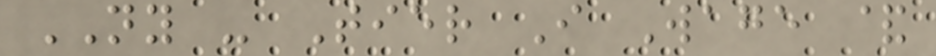NY - Tier I Wage &
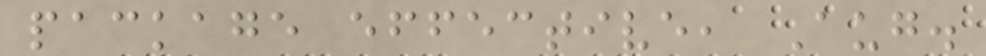package effective, Aug.
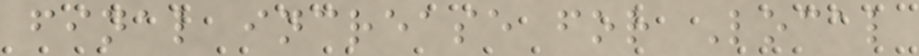final increase for Local
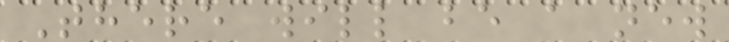There will be a new
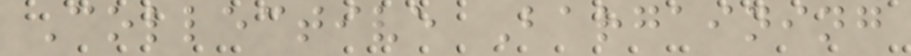Collective Bargaining
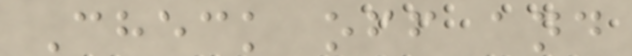Check off and
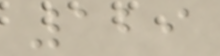129
